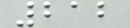212
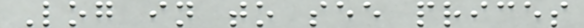Log in to see prices
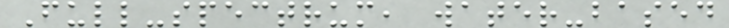Full-spectrum, water-based
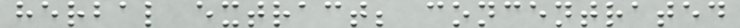herbal extract; concentrated
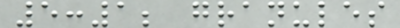5:1; granules
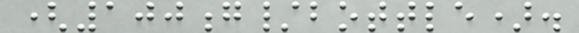(100g/bottle).
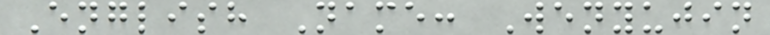English Name: Wenyujin
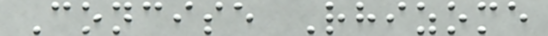Concise Rhizome
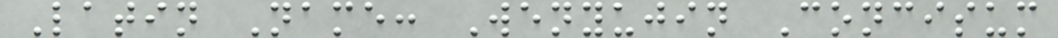Latin Name: Wenyujin Concisum
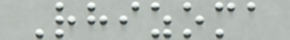Rhizoma
